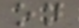on
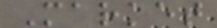Market
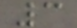3
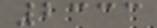2333
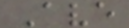Ave
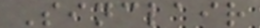Sinclair
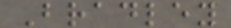Bradley
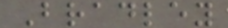Bradley
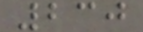230
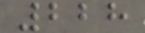228
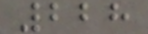228
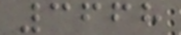3668
